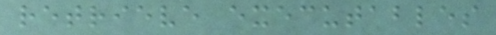retrieve executables
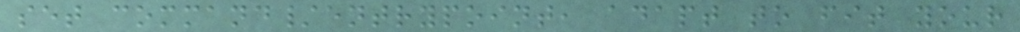set command/entrypoint, adapt to fit your
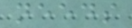needs
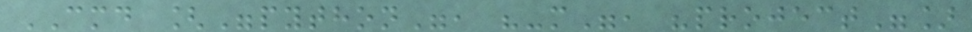CMD ["python", "-m", "project"]
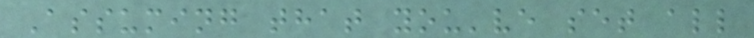Assuming that you've set all
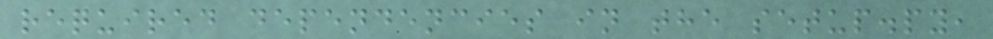required dependencies in the setup.py,
